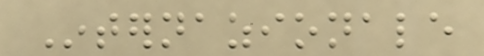Internazionale
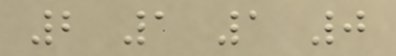2 1 1 0
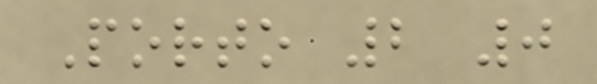Porto 2 0
